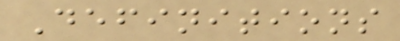Definitions
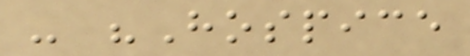- "Hospice
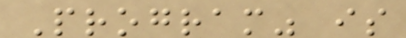Program" is
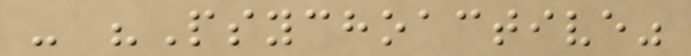- "Psychoactive"
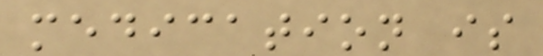medication is
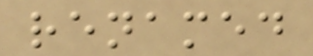renamed
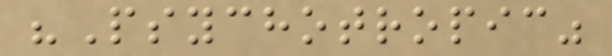"Psychotropic"
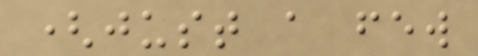(just a few
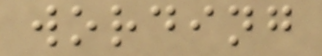wording
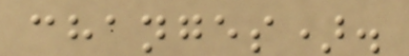changes).
